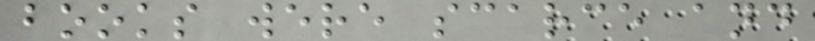books were scarce and
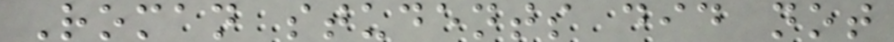Roman students did not
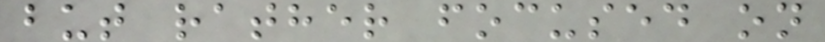but rather focused on
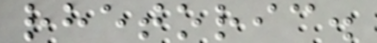rhetoric.
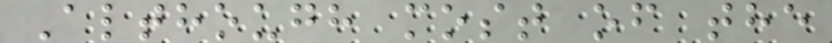Although most of the
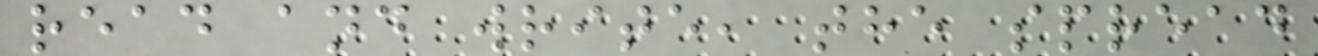read and write, the spread
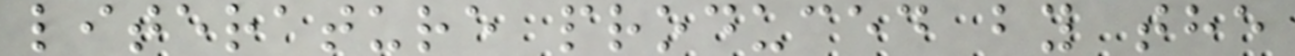literature produced by the
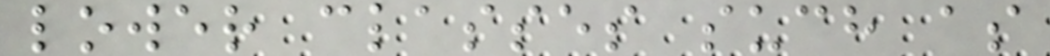lower classes such as
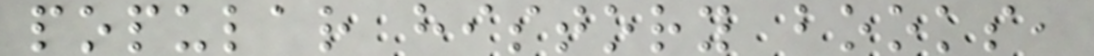popular history books,
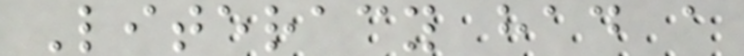Literacy had a
